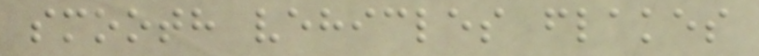smooth vehicles flakes
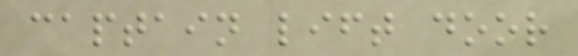captain lift door
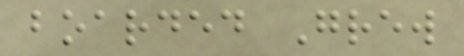boarded Grew
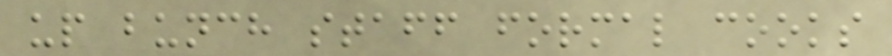up bunch staff formal cooks
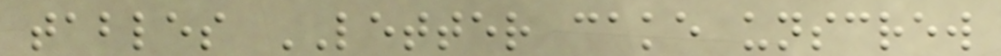tables LETTER cake unscrew
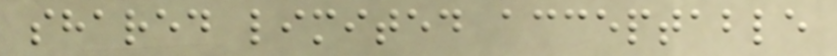shared limited acceptable
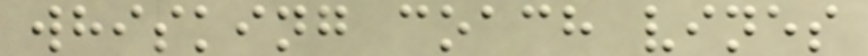whisking coach vines
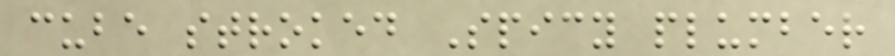cube stroked Spicy plumber
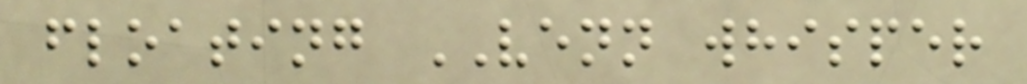floating VENN whisper
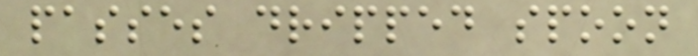passes dripped spoon
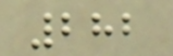282
